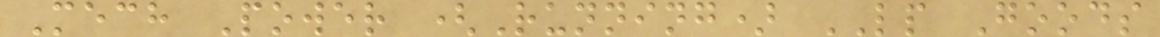Mech Power (Running) LP Goods
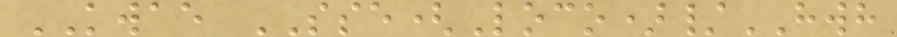KWAE SSE(Loco)/HWH
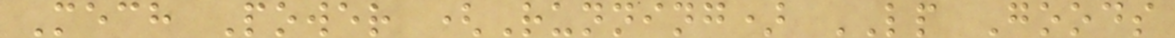Mech Power (Running) LP Goods
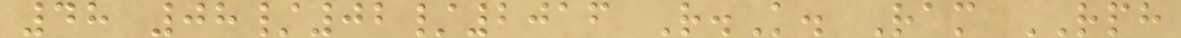48 08/02/2016 R.K. Ram RPH
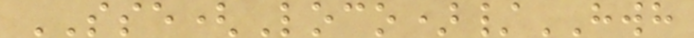SSE(Loco)/HWH
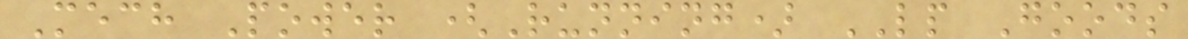Mech Power (Running) LP Goods
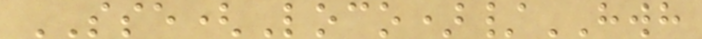SSE(Loco)/HWH
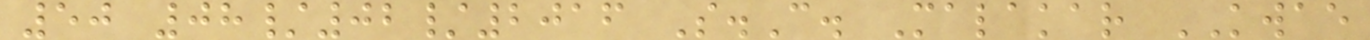50 08/02/2016 S.C. Malakar KWAE
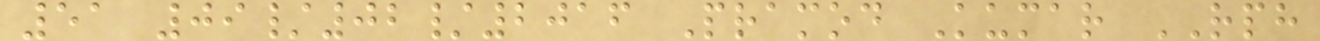51 09/02/2016 Pramod Kumar RPH
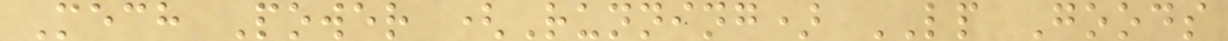Mech Power (Running) LP Goods
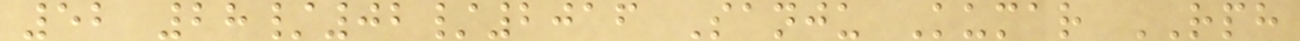52 28/02/2016 Sanju Kumar RPH
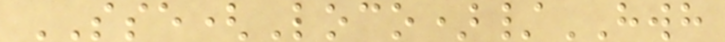SSE(Loco)/HWH
